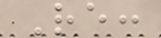Re:
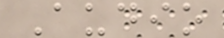Audio
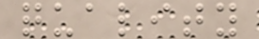quality
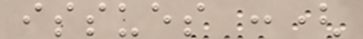issues :(
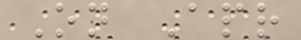On Apr
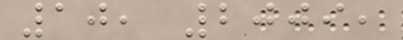10, 2009,
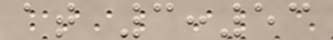at 3:53
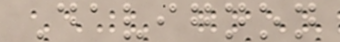Davignon
